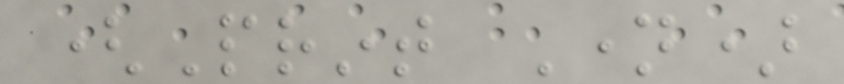(Print Name)
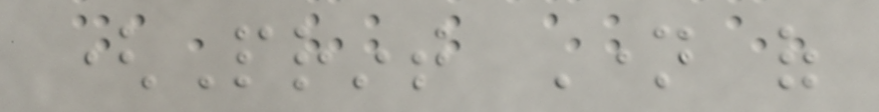(Print Name of
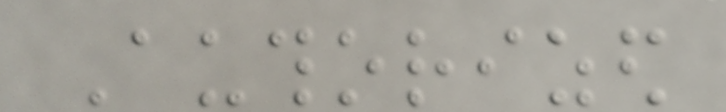Authorized
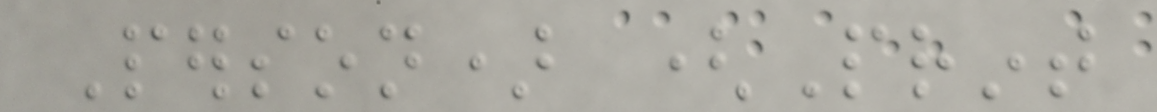Person) (Print
